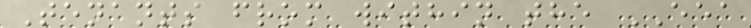Tenants from within the EEA
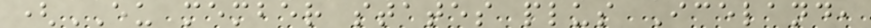(EU member states plus Iceland,
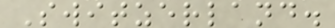Switzerland.
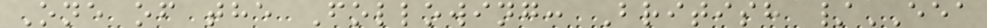One of the Following: British /EEA
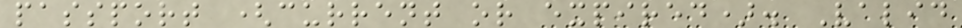passport (current or expired). Valid
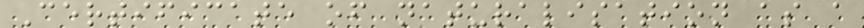Certificate of naturalisation as a
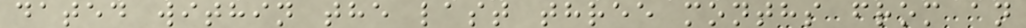dated within the last three months from an
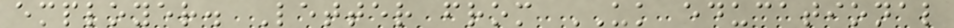employer. Letter from UK educational
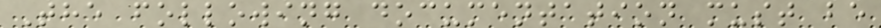The following documentation must be
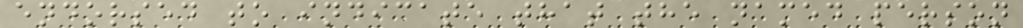endorsed to indicate that the named person
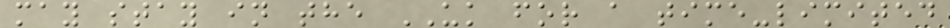may stay in the UK for a time-limited
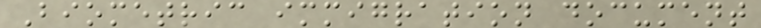Biometric immigration document
